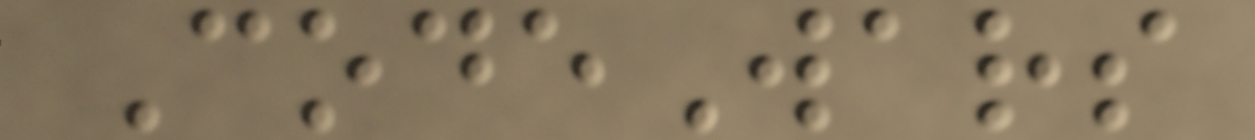CodeWars
